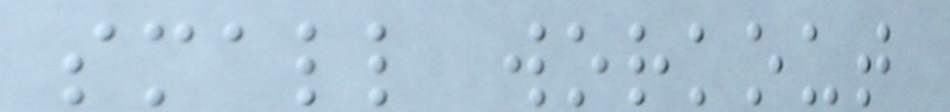small workout
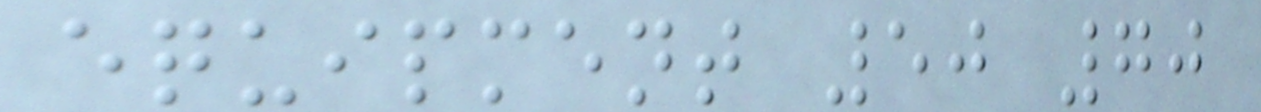equipment 50 70
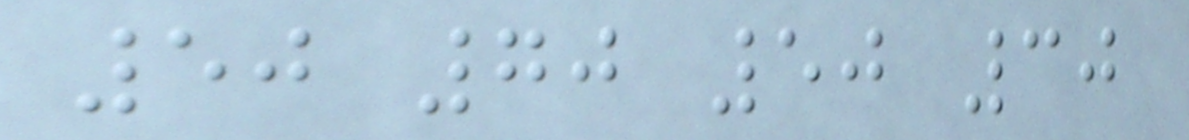50 70 50 30
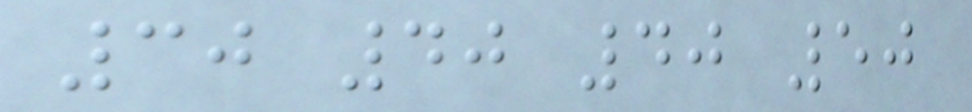30 40 40 50
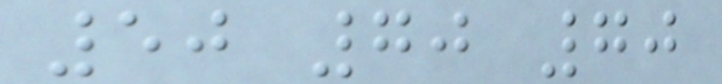50 70 70
